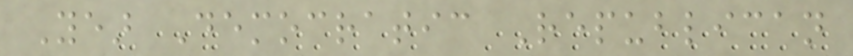Year Democratic Republican
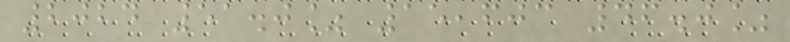2024 51.0% 15,603 46.0%
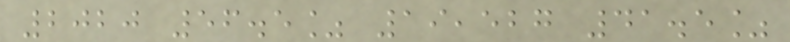2020 56.5% 19,527 41.5%
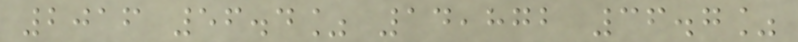2016 56.4% 14,872 36.7%
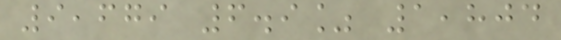9,679 6.9% 1,804
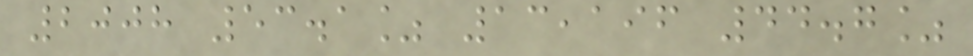2008 53.1% 13,196 44.7%
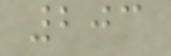203
